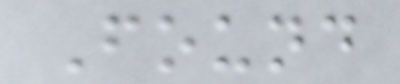Found
